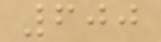600
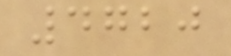4720
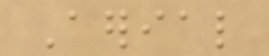Aerial
